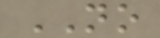NO
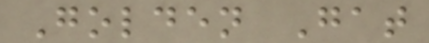Golden Gat
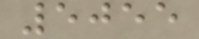5055
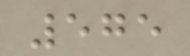575
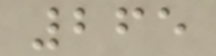265
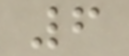6
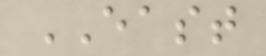EAST
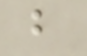b
